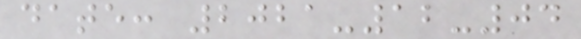date: 2021-12-04
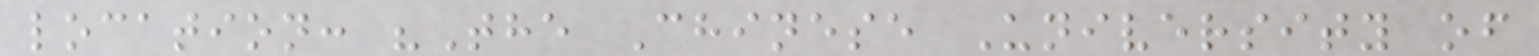location: "The Chinese University of
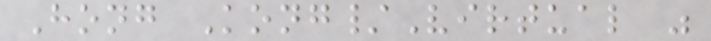Hong Kong/Virtual "
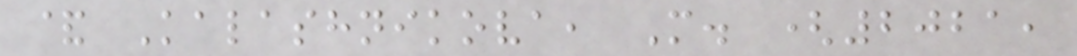& Kalashnikova, M. (2021,
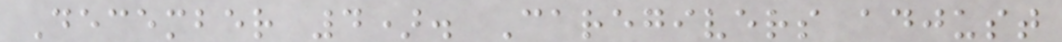December 4). Caregivers adjust
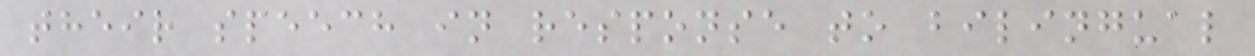their speech in response to bilingual
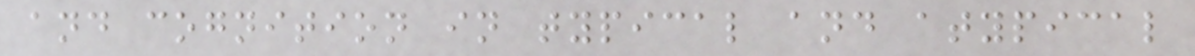and cognition in typical and atypical
